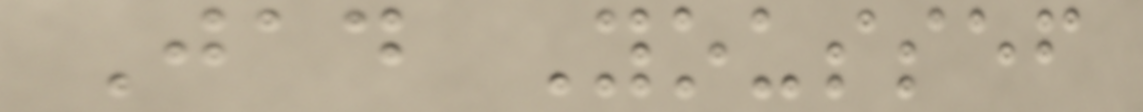Jad Youssef
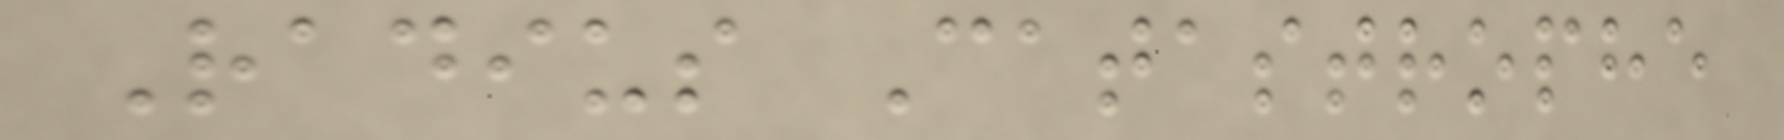Radius Catastrophe
